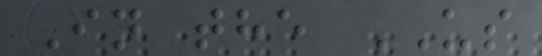In the US
